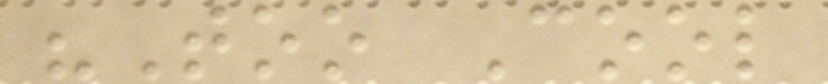"Too Cool
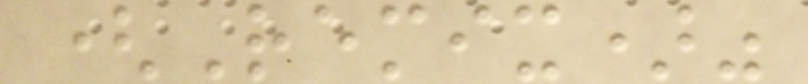(Remix)"
